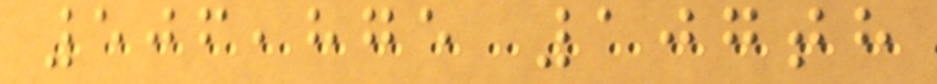506,875 107th
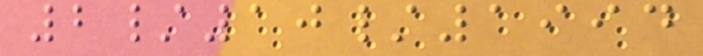2/10/1994
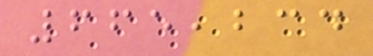665,234
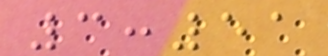3:51
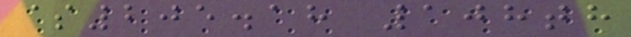$205.18 108th
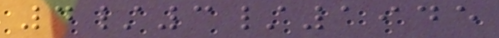4/3/1945
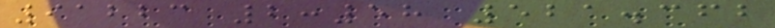91223 2:58 521.362
